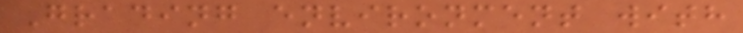Grading environment with
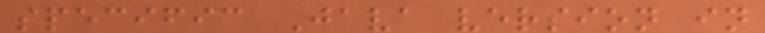specific Java version in
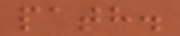path.
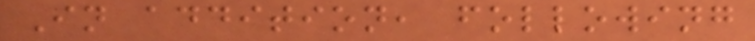In addition, following
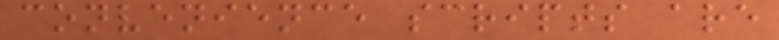convenience scripts are
